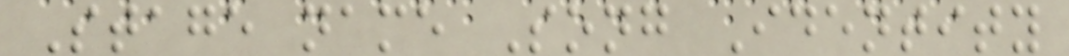Stage name Song Identity
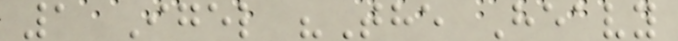1 Igel "The Heavy
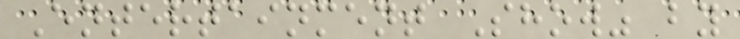Entertainment Show" by
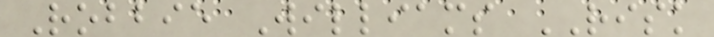Robbie Williams RISK
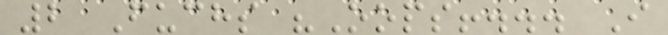2 Fuchs "Oops!... I
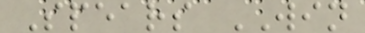Spears WIN
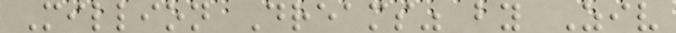Million Dreams" by Ziv
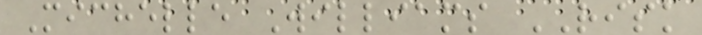Michelle Williams RISK
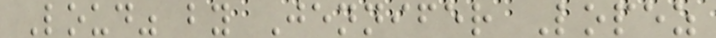Loud" by Jennifer Lopez
